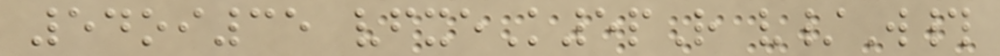54oi35 vfxeK5pR v/W#
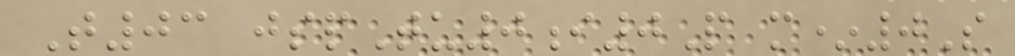T03 jspTu0i0P m*0S
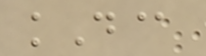kD@
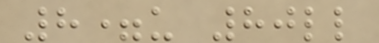8=u 80ll
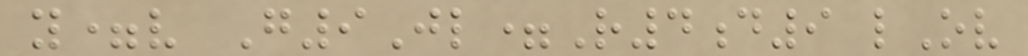y=v G9Jl=R4d9 lOv
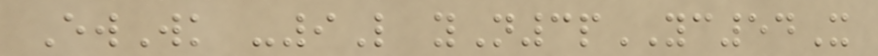EwWk -9L yN3pYC54X
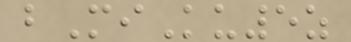bMiKu5z
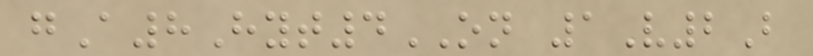gA8Hyt4ON 1V2B
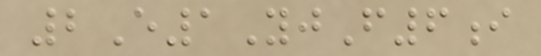2E1YjF6i
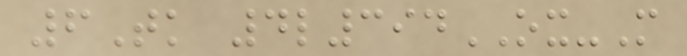6Tk 4l394OX-M
